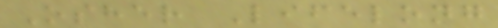Osher Lifelong
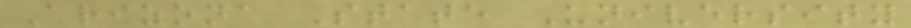Arizona State University
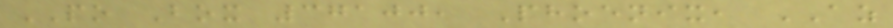PO Box 37100, Phoenix, AZ
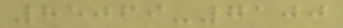85069-7100
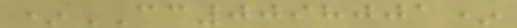*CC0098001*
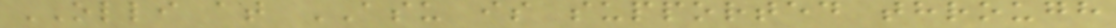OLLI at ASU is supported through
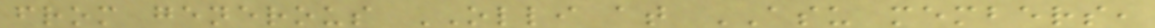from generous OLLI at ASU members,
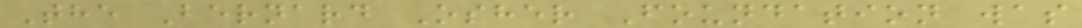The Bernard Osher Foundation was
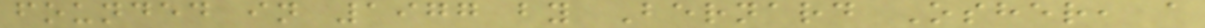founded in 1977 by Bernard Osher, a
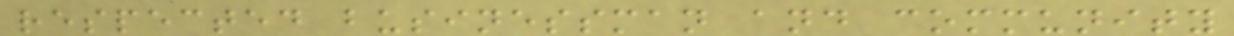respected businessman and community
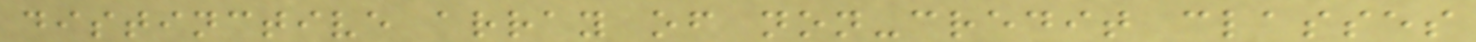distinctive array of non-credit classes
